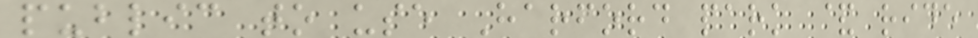public to use Harford park & ride
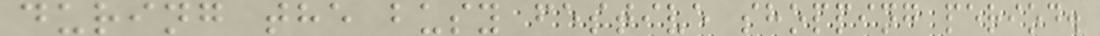during the busy festive shopping period.
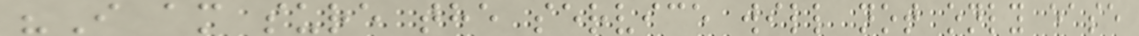"I am sure the service will not only ease
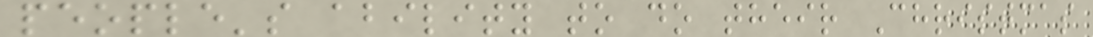people's ability to do their Christmas
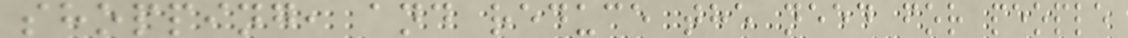shopping, and reduce the need for people
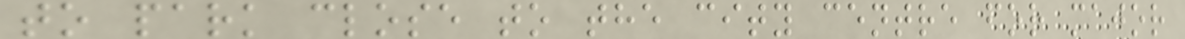to park close to the city centre for major
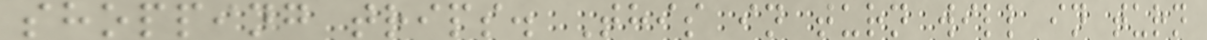shopping trips. This in turn will in turn
